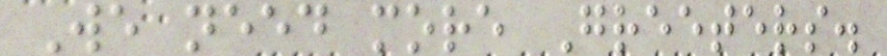We need more Greeters.
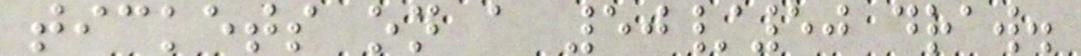tickets on a 50/50 draw.
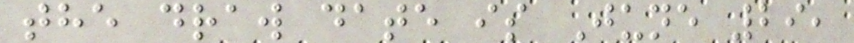the draw date is June 29,
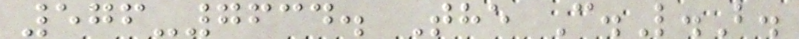576-7634. The C.L.B.
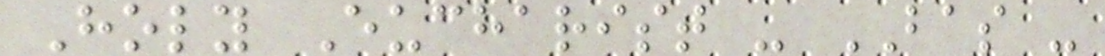Holy Eucharist - BAS -
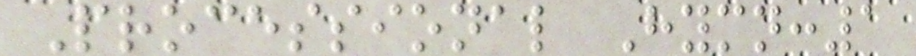Processional Hymn:1
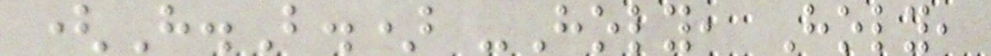(H.B.) -Holy, Holy,
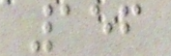156
